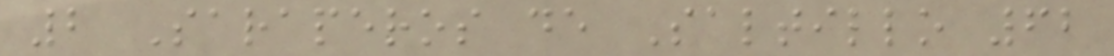2 Saraperos de Saltillo 62
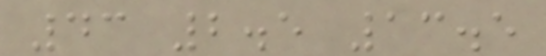43 2.5 13.5
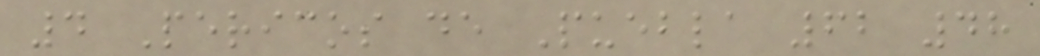4 Pericos de Puebla 62 48
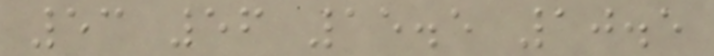53 56 15.5 10.5
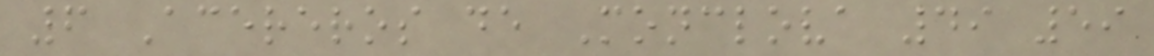6 Acereros de Monclova 49 59
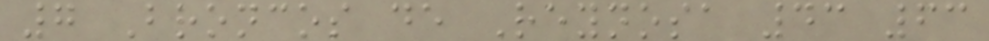7 Broncos de Reynosa 43 63
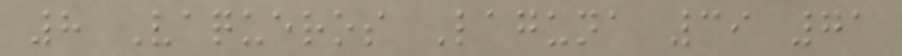8 Vaqueros Laguna 39 71
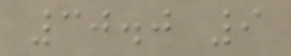30.0 9
